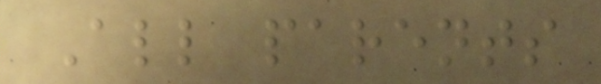All parents
